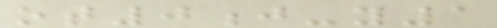ot0j-y1
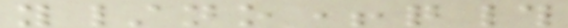y/no+q#
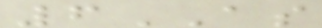6AS
